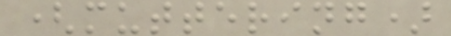(muttering)
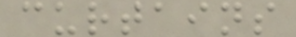curtains
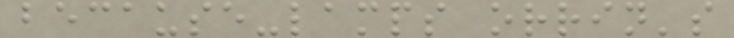because-lamps orrin's
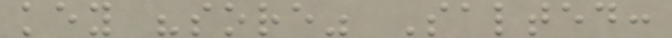key "sore" Salted:
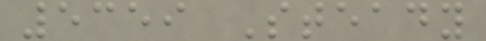5359 Steady
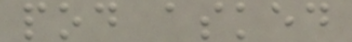pod asked
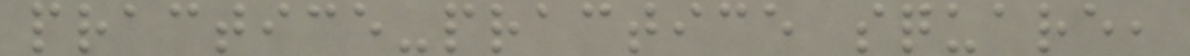practice-practice square,
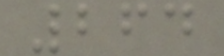264
